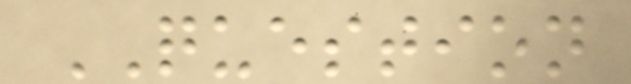QUESTION
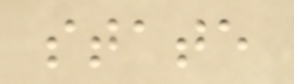state
